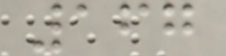167
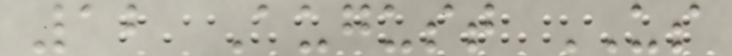12 August US
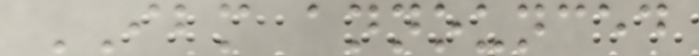IBM announced
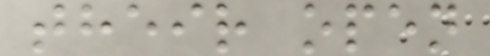their open
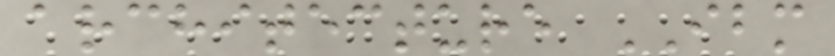architecture IBM
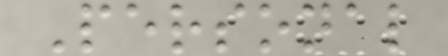Personal
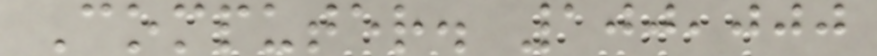Computer. 100,000
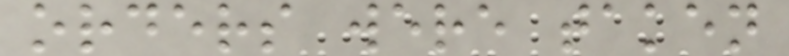orders were taken
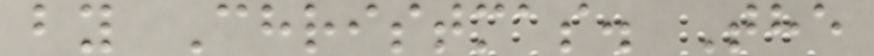by Christmas. The
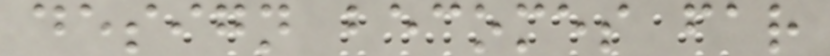design becomes far
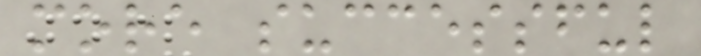more successful
